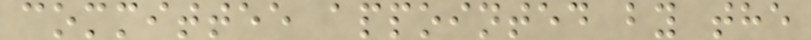committee appointed by the
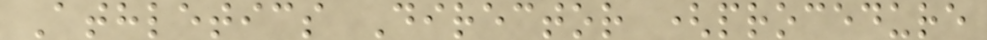Athletics Director (procedure
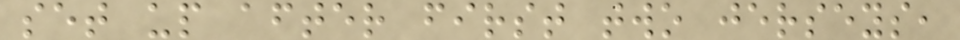set up after first two jerseys,
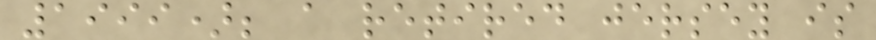1999); a retired jersey is
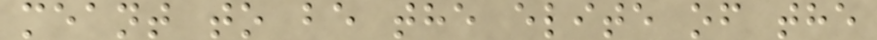meant to be the elite of the
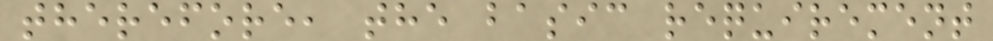therefore, the basic requirement
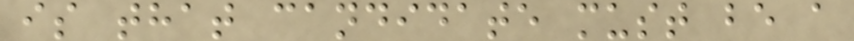is that candidate must be a
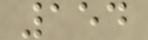154
